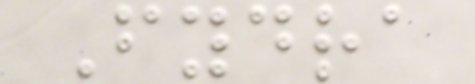Fydra
